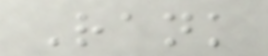Rank
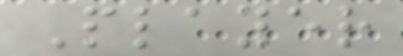Player
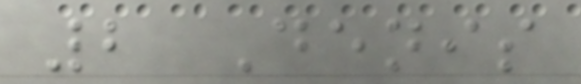2 Denis
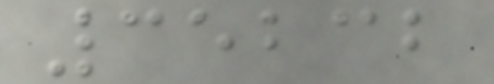35232
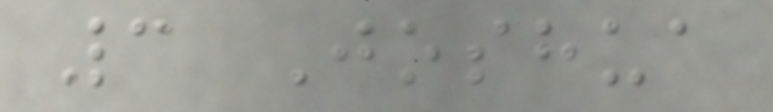3 Joshua
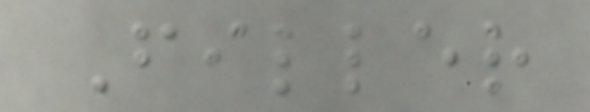Filler
